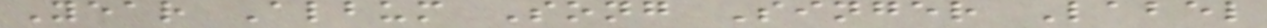Year Album Song Singer Label
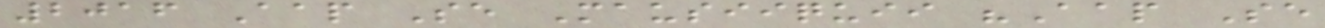2016 Aap Se Mausiiquii "Aap Se
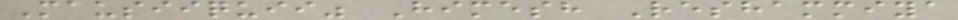Mausiiquii" Himesh Reshammiya
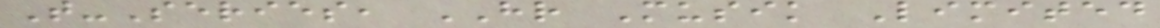T-Series, HR Musik Limited
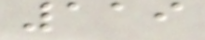119
